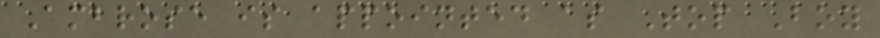Ambrose is appointed as Top Boy
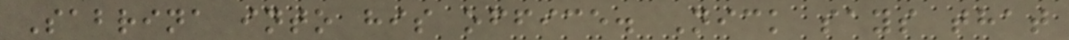Sabrina into his office. Nick says that
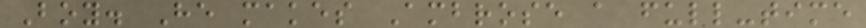Boy. He makes Ambrose a full-time
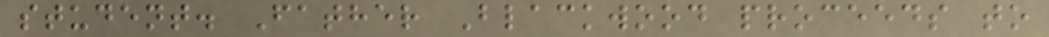student. Father Blackwood proceeds to
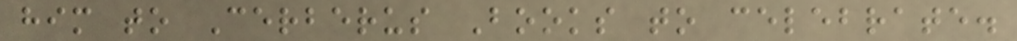him to Cerberus Books to celebrate.
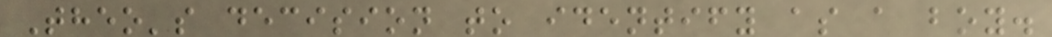Theo's decision to identify as a boy.
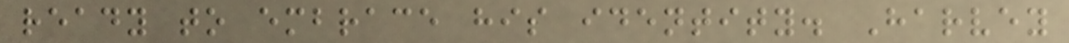ready to embrace his identity. Harvey
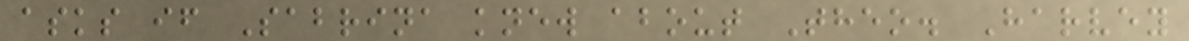asks if Sabrina knew about Theo. Harvey
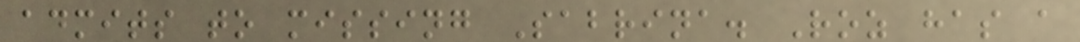admits to missing Sabrina. Roz has a
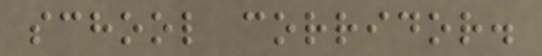school corridor.
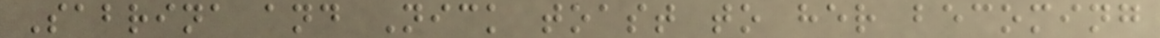Sabrina and Nick toast to her becoming
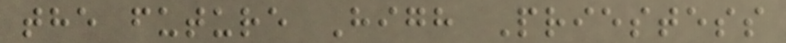the future High Priestess
